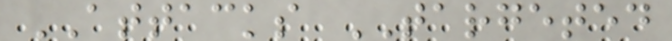ATTACKS TARGETED
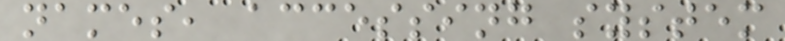names, accessing system
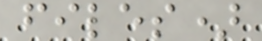files)
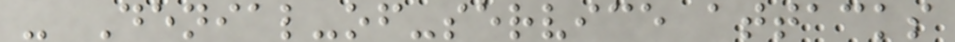- Denial-of-service attacks
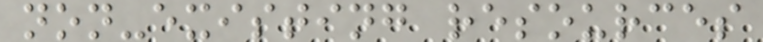non-existing resources
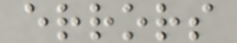errors
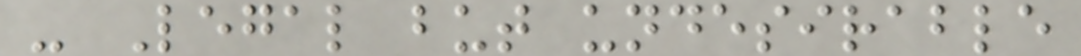- Legal but undesirable
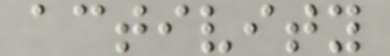activity
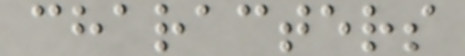characters
